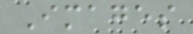Images
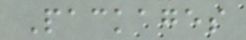Packages
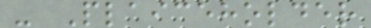- Plaiceholder
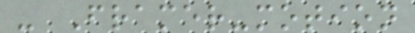- Framer-motion
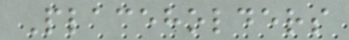Placeholders
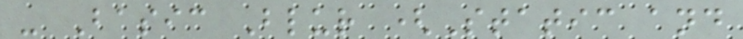- Basic Blur (Static and
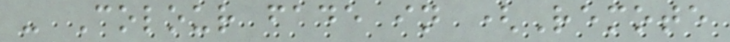- Colour fade in (Remote
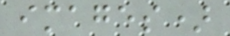images)
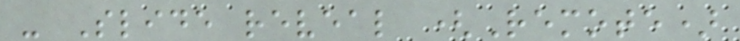- Slide reveal (Remote)
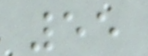55
